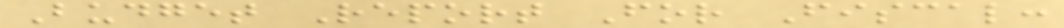Budget Report For Fiscal:
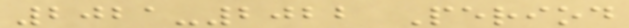2021-2022 Period
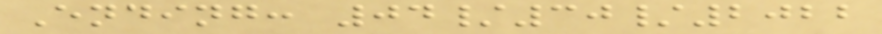Ending: 04/30/2022
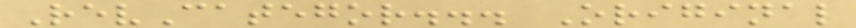RevCategor... Original
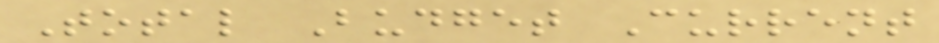Total Budget Current
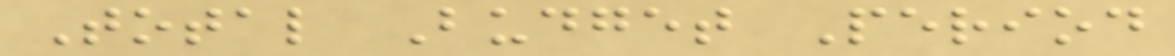Total Budget Period
